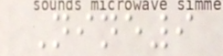Nine9
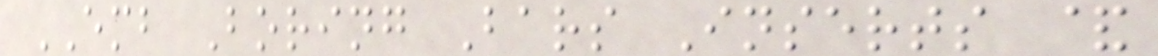EMB Boring Bars Inserts &
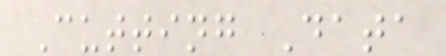Cutting Data
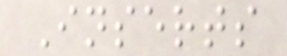Inserts
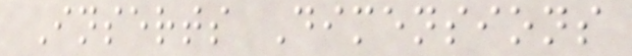Inserts Dimensions
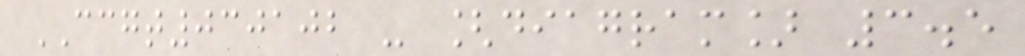CCGT030102 - [diagram] 3.5
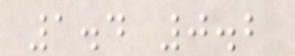1.4 0.2
